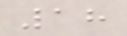18
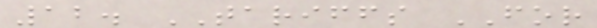12. TARIFFS FOR
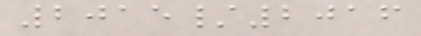2015/2016
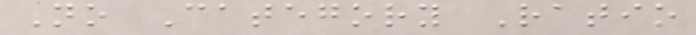No Category Ratio
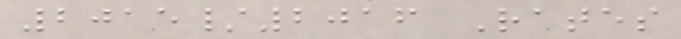2015/2016 Rates
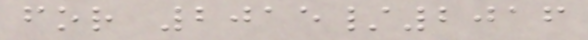for 2015/2016
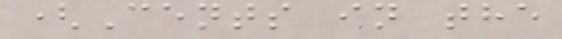(Cents in the
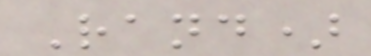Rand)
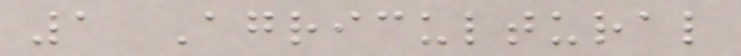1 Agricultural
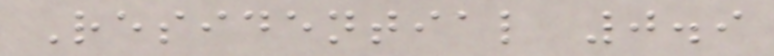Residential 0.9
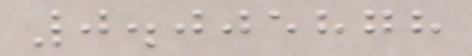0.005878
